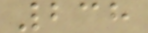238
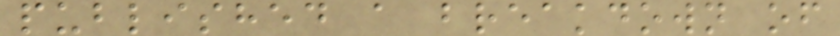published a breakdown of
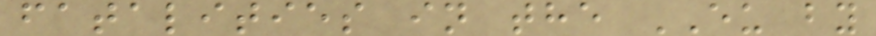fatalities in the EU by
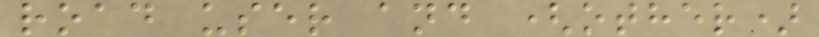road user and (other)
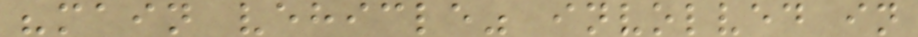"main vehicle" involved in
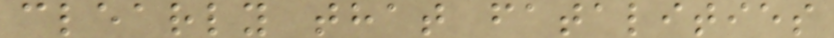clearly that fatalities
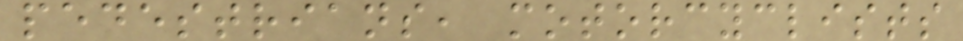pedestrians, motorcyclists
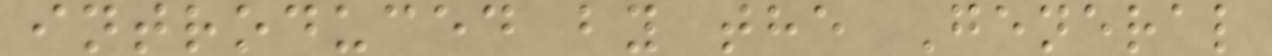introduced by the General
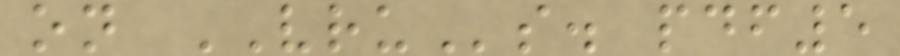on VRUs. pdf5
